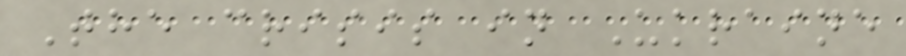The crisis in Ukraine
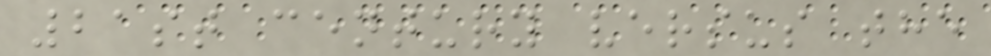21st century versus the
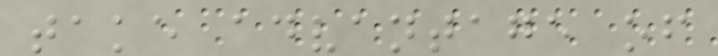take advantage of
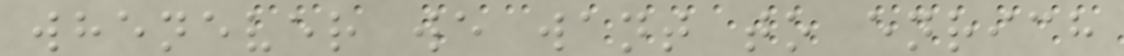whenever we want to enrich
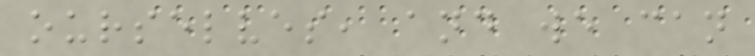ourselves, and we can
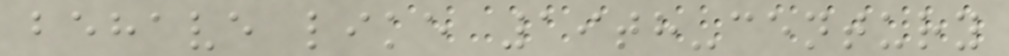behave like 19th-century
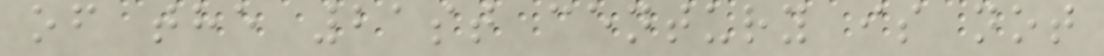of the 21st century is not
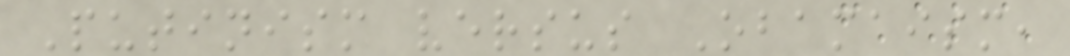Putinism versus Obamaism,
